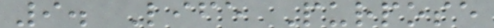9. Life Purpose
